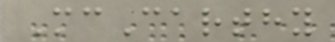McCarthy
